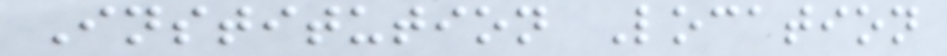Institution Location
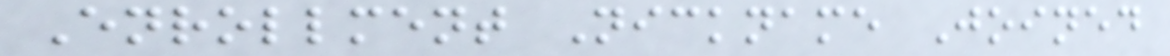Enrollment Nickname Joined
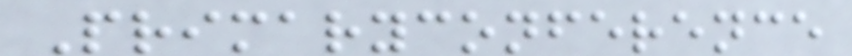Primaryconference
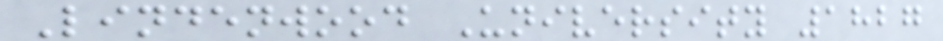Lindenwood University 1827
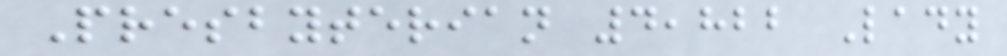Presbyterian 4,822 Lady
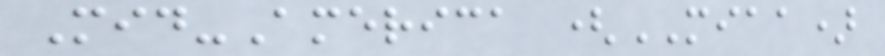Mid-America (MIAA)
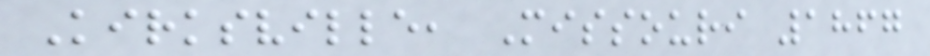Kirksville, Missouri 1867
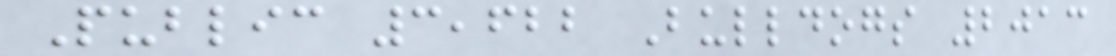Public 3,622 Bulldogs 2013
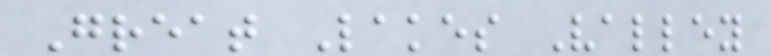Great Lakes Valley
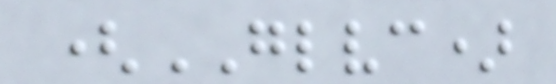(GLVC)
